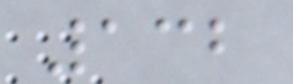132
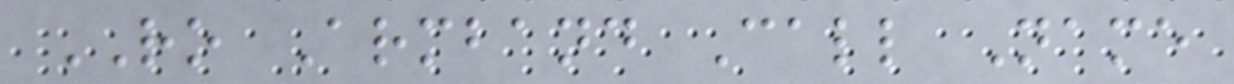RO Armband Call Name
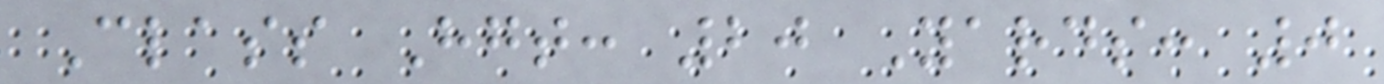Class Hgt: 20 Yards: 0
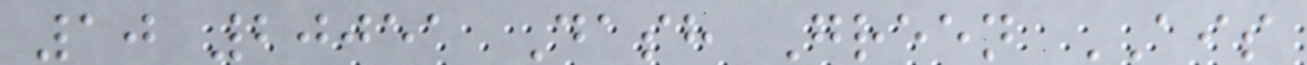10 20051 Dash Green AIS
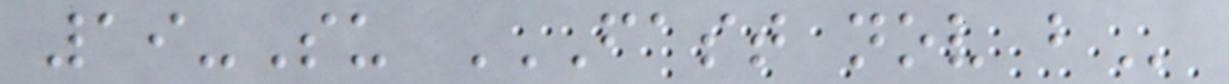19-Su FAST NOV B
